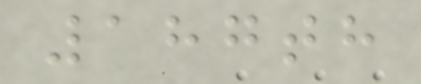187th
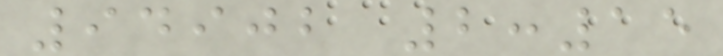94902 2:15
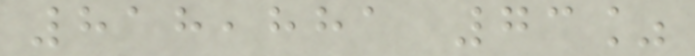818,881 73%
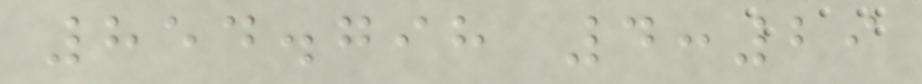854.798 4:29
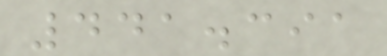441.391
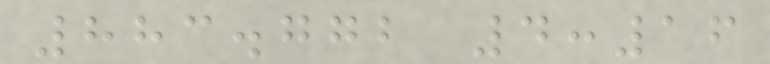883.772 4:16
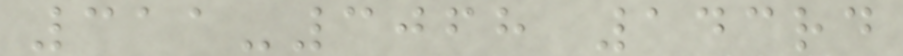311-3068 143rd
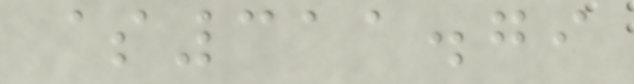$311.79
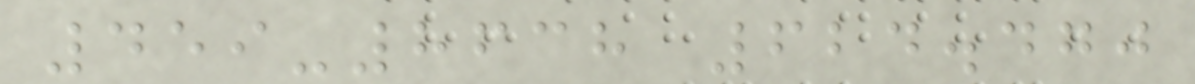459-8638 624.470
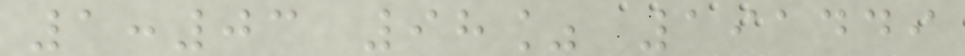1:03 98% 191449
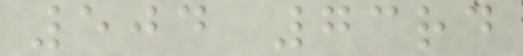504 73rd
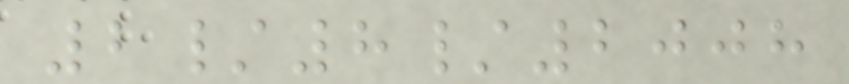2/8/2008
